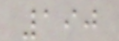190
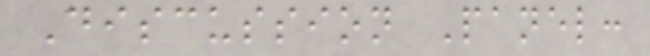Discussion Panel:
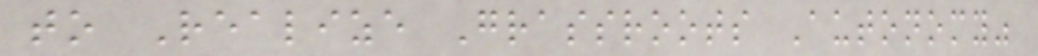to Realize Grassroots Autonomy"
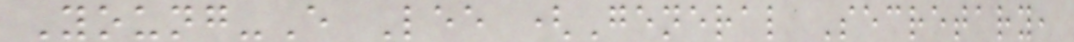Young-E Lee (General Secretary,
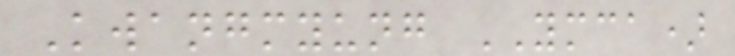Kwangmyung YMCA)
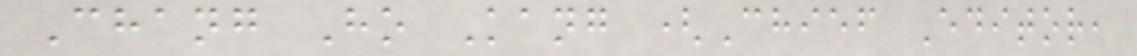Chang Ho Kang (Chief Editor,
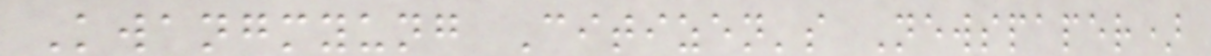Kwangmyung Citizen's Newspaper)
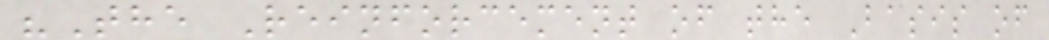"The Reinforcement of the Basis of
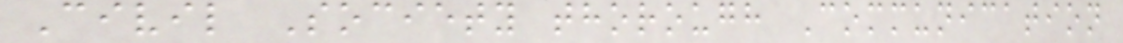Civil Society thorough Communication
